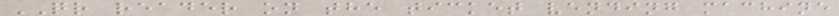QR reader on the ticket vending machine
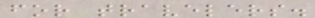for travelers.
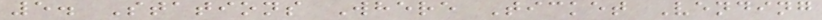5. Stations Where Ticket Vending
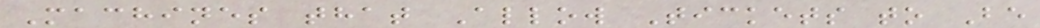Machines that Allow Tickets to Be
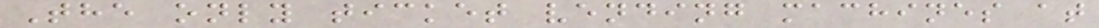The only ticket vending machines at
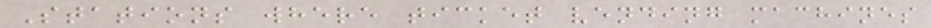Stations where ticket vending machines
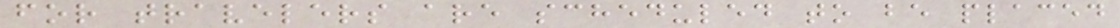for travelers are scheduled to be placed
